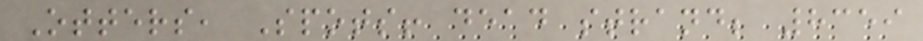Otters, Spots! dead strand; 8359
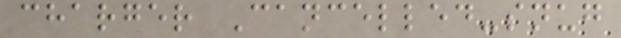charger Cancelled-snug
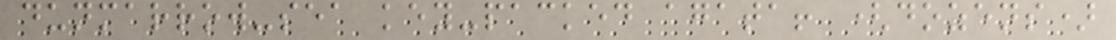dunmarrow-sea key-packed agata! (dozens)
